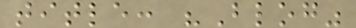title: "Blog"
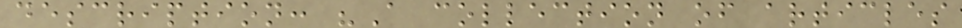description: "A collection of articles
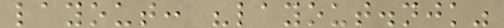layout: "layout.njk"
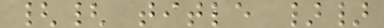{{ title }}
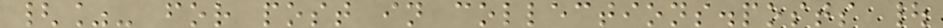{%- for post in collections.posts |
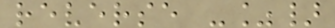reverse -%}
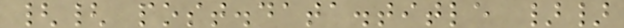{{ post.data.title }}
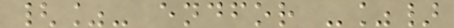{%- endfor -%}
